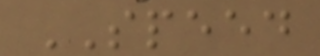SPEED
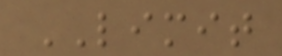LIMIT
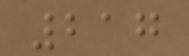217
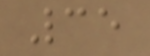35
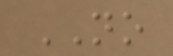NO
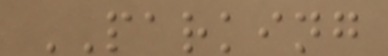PARKING
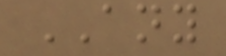ANY
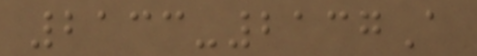2133-2137A
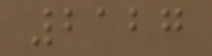2127
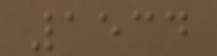1534
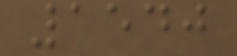1540
